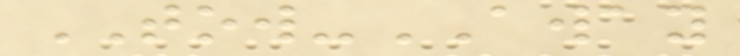TOW-AWAY
